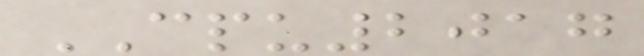CPU2017
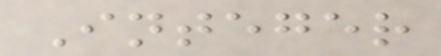Integer
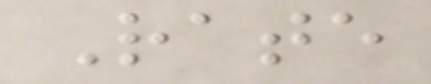Rate
